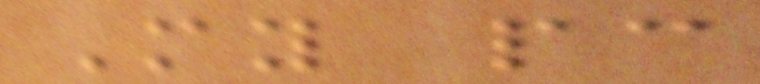My pc
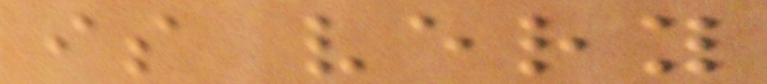is very
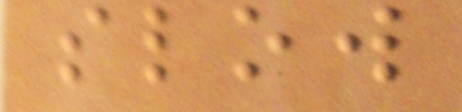slow
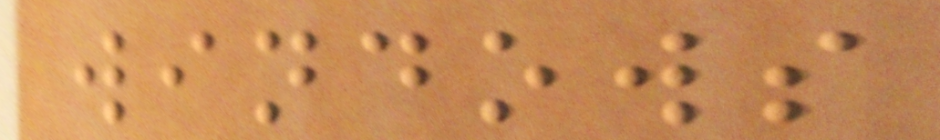windows
